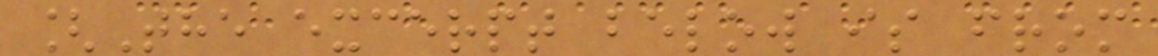[The excerpt below is from
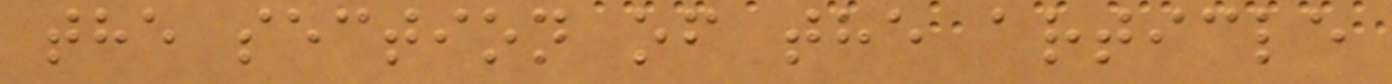the section of the article
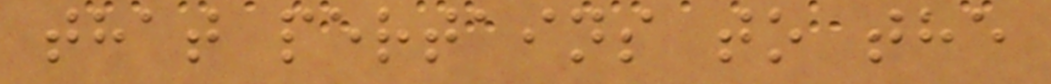that pertains to the
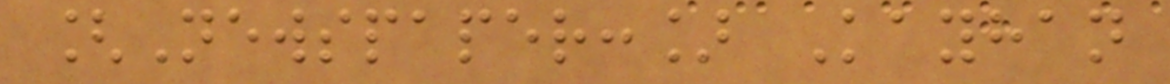[Newspaper:] Kayhan
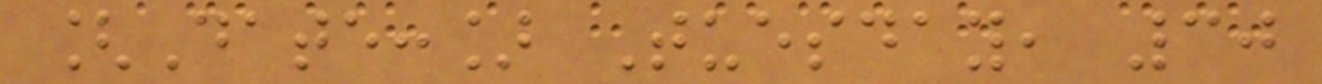[Date:] Tuesday, 30
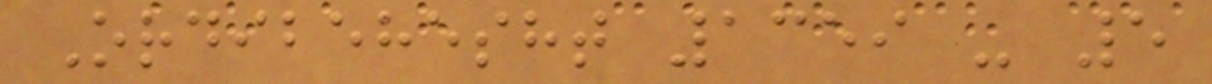Ordibehesht 1359 - 5
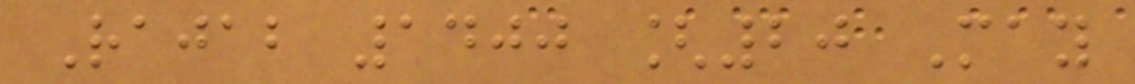Rajab 1400 [20 May
